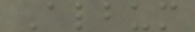Album
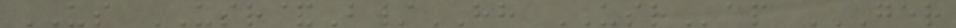US USR&B/HH USRap GER
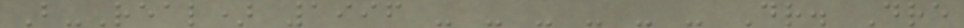B-Real) 1996 - - - - - - Dr. Dre
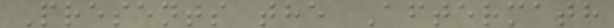Presents the Aftermath
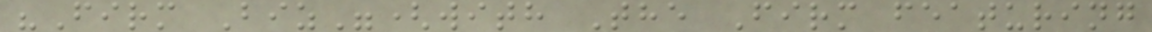"Firm Biz"(with The Firm featuring
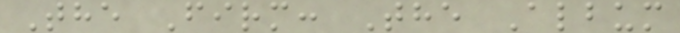The Firm: The Album
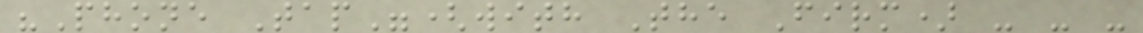"Phone Tap"(with The Firm) - - -
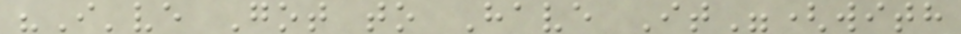"I've Got to Have It"(with
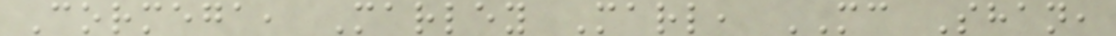Cormega, Marley Marl, MC Shan,
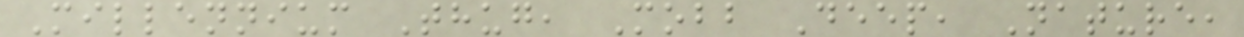Millennium Thug, Mobb Deep, Nature,
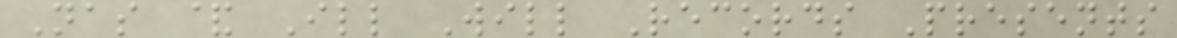Nas & Ill Will Records Presents
